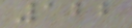122
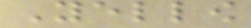Yellow
